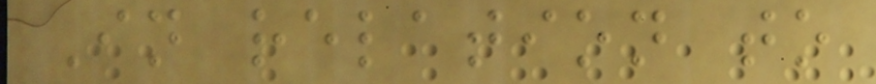In relation to
